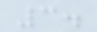3.
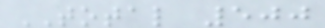TOTAL 500
